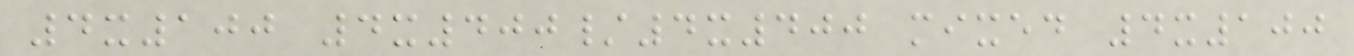4x100 4x400/4x400 mixed 4x100
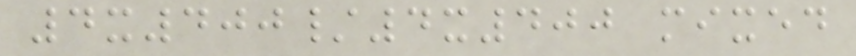4x400/4x400 mixed
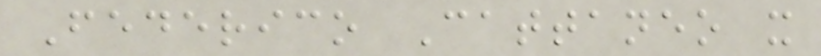Federico Cattaneo x
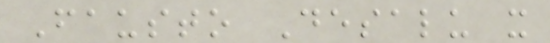Fausto Desalu x
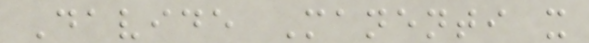Davide Manenti x
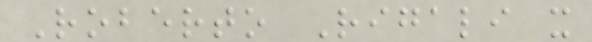Roberto Rigali x
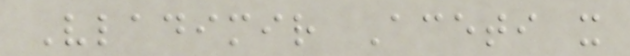Vladimir Aceti x
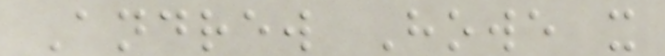Andrew Howe x
